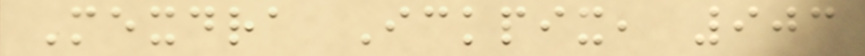Mexdra Ickpix, 903
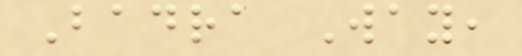Badra Way,
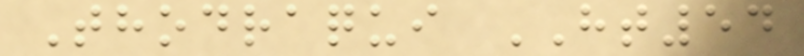Thodraqui HT54
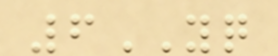6YQ
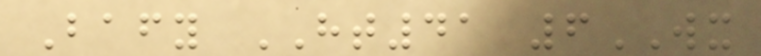Bafy HT41 6WX
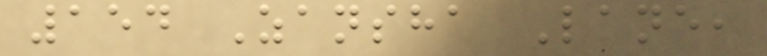154 Zansha Lane,
